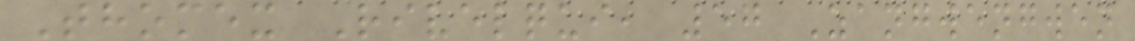Thomex Rivelqui, 57 Zangwengwen
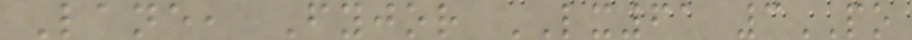Lane, Fyjor LX61 3PO
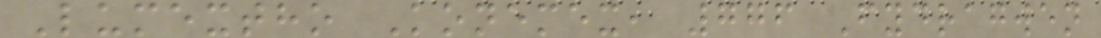Lumextho Konemex, 776 Fydragwen
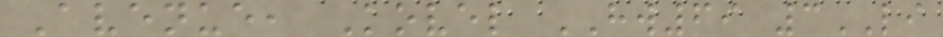Avenue, Kovel HW69 3LI
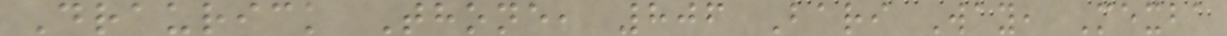Draurick Thone, 806 Bari Way, Mexba
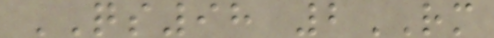QS98 2RM
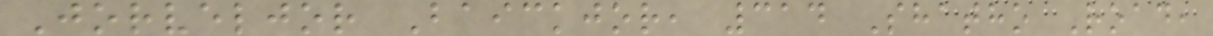Jorveljor Baickjor, 314 Shatho Road,
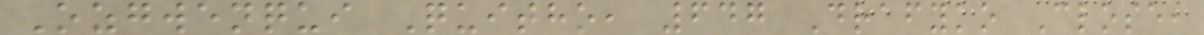Ozgwenqui Quitho, 647 Drafyko Close,
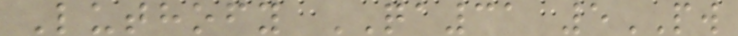Luthofy QA31 5PW
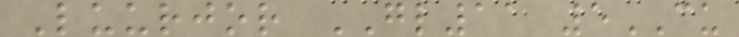Luurjor GL11 5CU
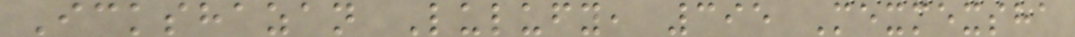Ickshazan Lulufy, 395 Mexmexsha
